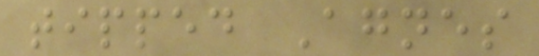tipped Agnes
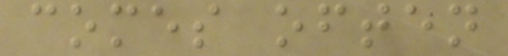comes often
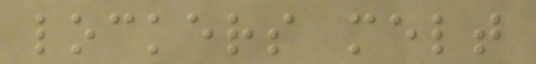lockers melt
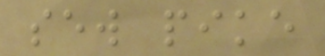sew pike
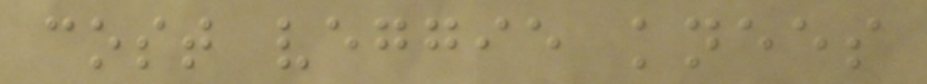cost veggie knees
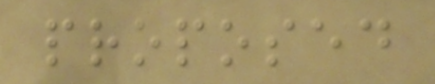proposed
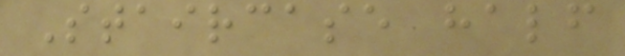Staircase half
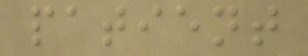patient
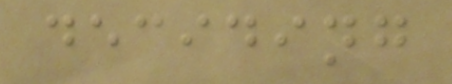deciding
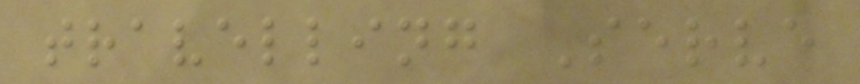travelling Serve
